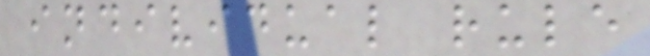individual rule
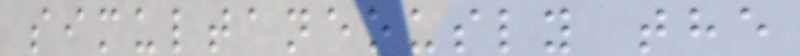simultaneously the
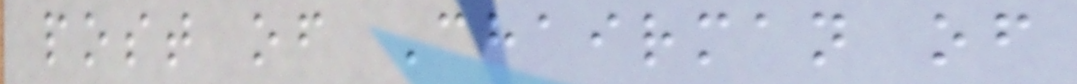post of Chairman of
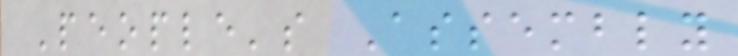People's Assembly
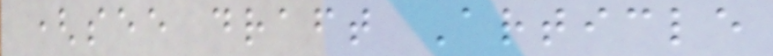(see draft Article
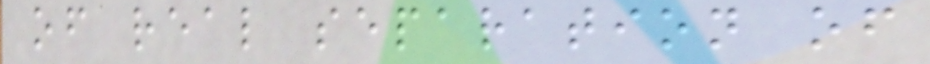of real separation of
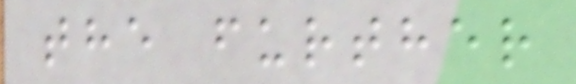the further
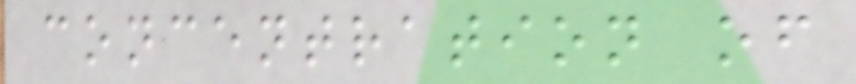concentration of
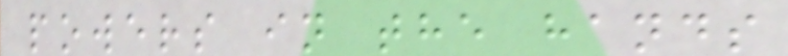powers in the hands
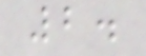2.
